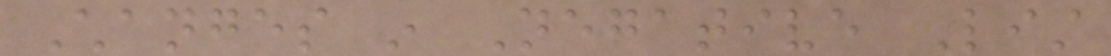Changes in Negative List
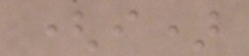(i)
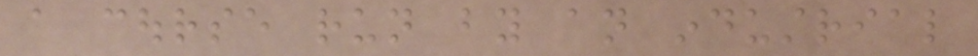a course run by an industrial
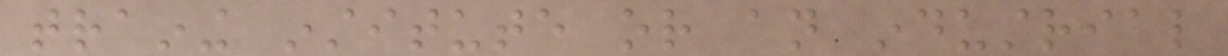training institute or an industrial
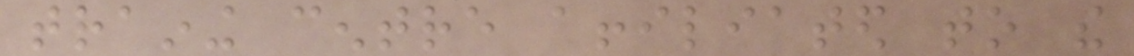training centre affiliated to the
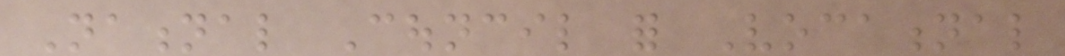National Council for Vocational
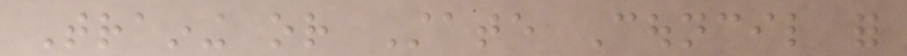Training or State Council for
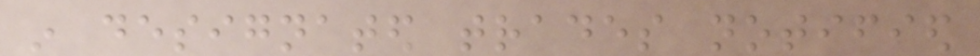in designated trades notified
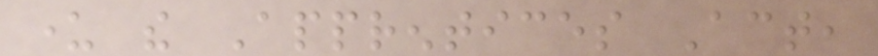under the Apprentices Act,
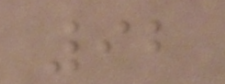92
